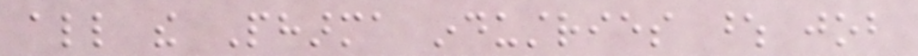all the Pharma industries whose job
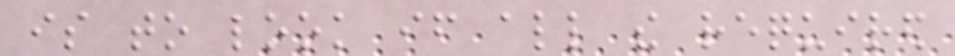is to look if all the required
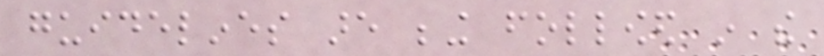guidelines are being followed in the
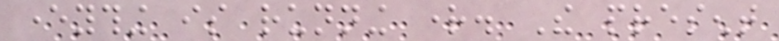everything is running right. The present
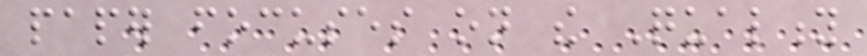paper focuses on the Quality
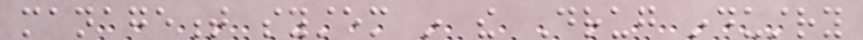management system in the Drug industry
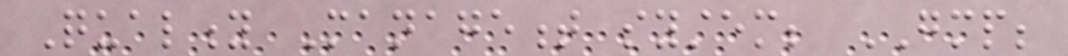Quality Management system; GMP;
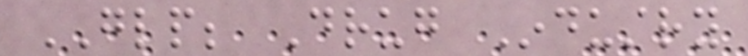GLP; Drug Industry
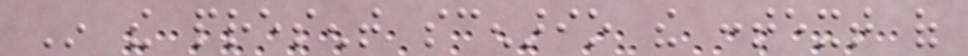In the present scenario the context of
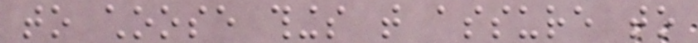to choose things that assure to
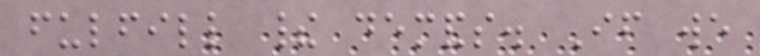fulfill their demands. If we
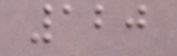120
